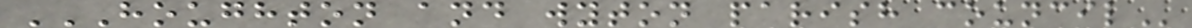HOUGHTON AND WYTON PARISH COUNCIL
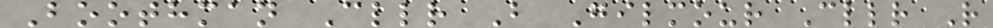Boothman Cllr B Gilmour Cllr R
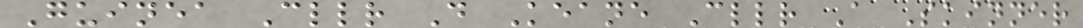Guinea Cllr D Keane Cllr A Skinner
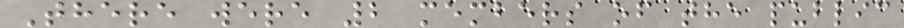There were 2 members of the public
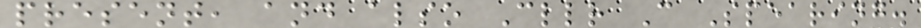present, and also Cllr C Spearing.
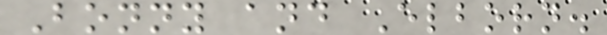Bonny and Elborn.
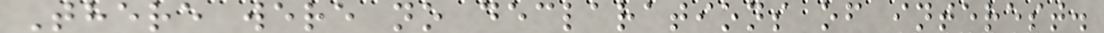There were no declarations of interest.
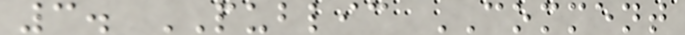3. PUBLIC COMMENT
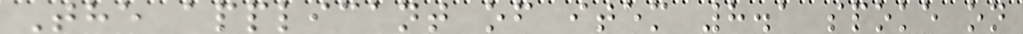The applicant of item 8.1 spoke on
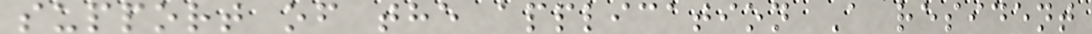support of the application A resident
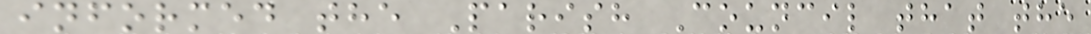informed the Parish Council that the
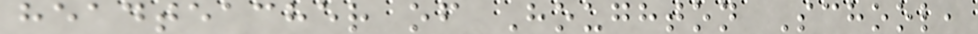headteacher of Houghton School,
